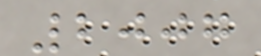2007
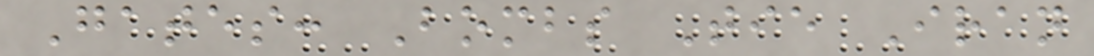Gates: Bombs Tie Iran
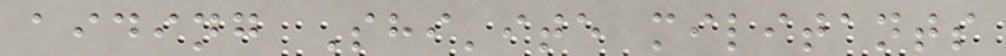aiding Shi'ite militants
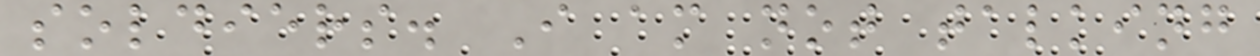soldiers. I am not talking
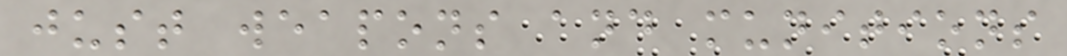just weapons and munitions
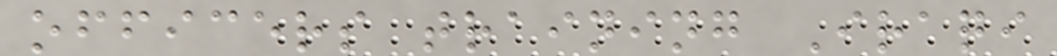officers training Iraqi
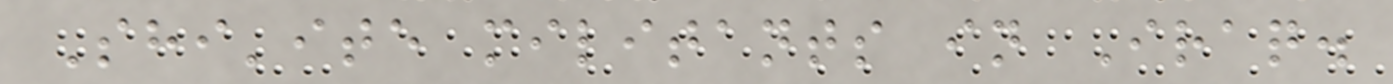Shi'ite militants in Iraq.
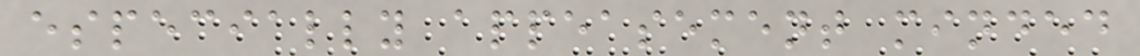especially appeasement minded
